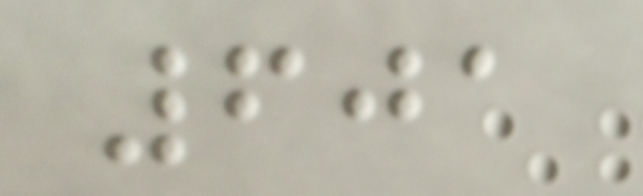601
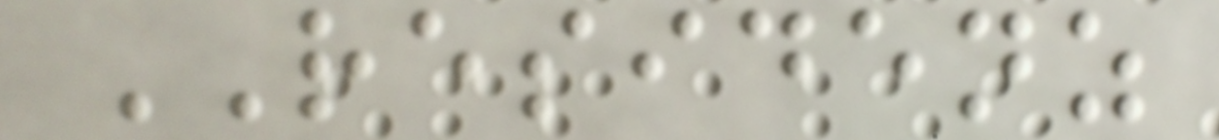RESIDENZ
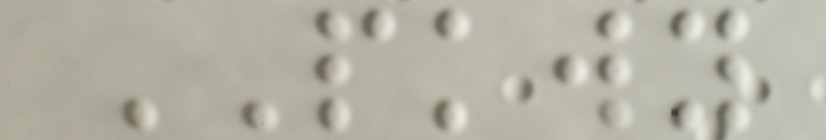PKWY
